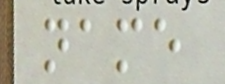name
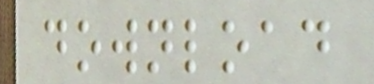download
